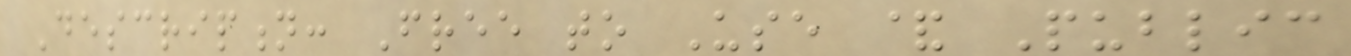Description: Free to Use & Public
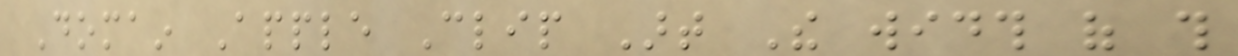Domain Apple Clip Art The width of this
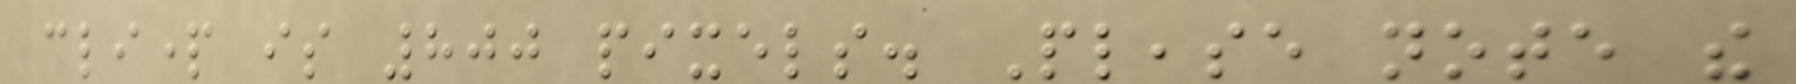clipart is 800 pixels. Please note the
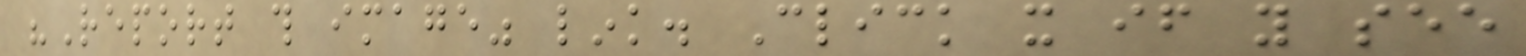"Report this image" link. Click it if you see
